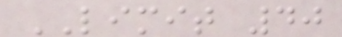LIMIT 40
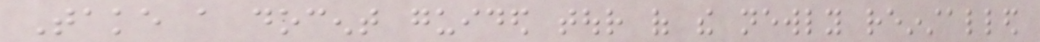Take a docent guided tour of the newly reinstalled
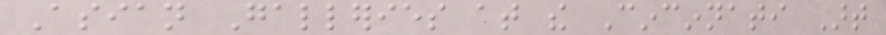Asian Galleries at the Cincinnati Art
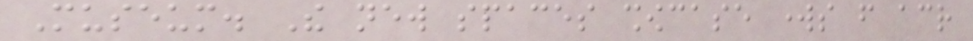Museum. The new spaces showcase works from across
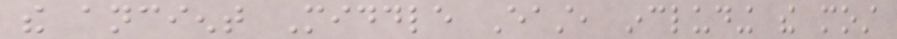the ancient Middle East, including the most
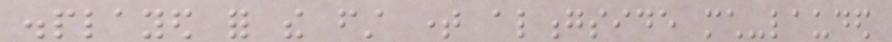displayed for the first time alongside much-lauded
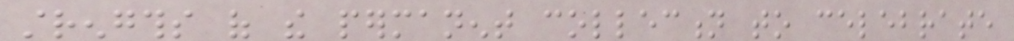strengths of the permanent collection to celebrate
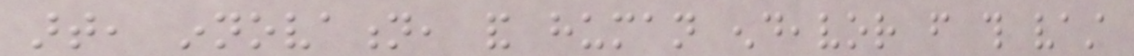art, innovation, and human endeavor from this vast
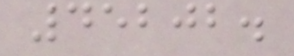45202.
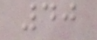40
